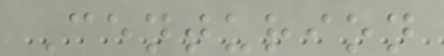Centurion
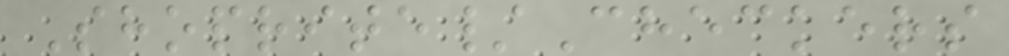Shoprite/Checkers
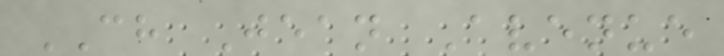CH Jean Avenue
